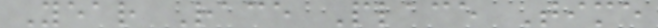Year Race Place Time
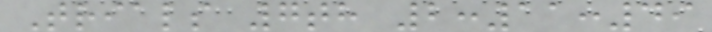Trials 7th 2:11:49
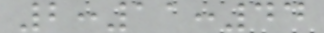2:11:44
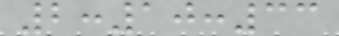2:10:33
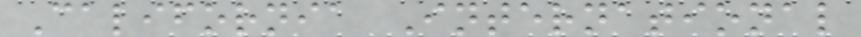California International
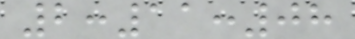2:11:08
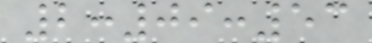2:09:53
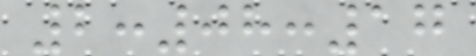2:08:17
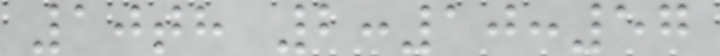10th 2:10:57
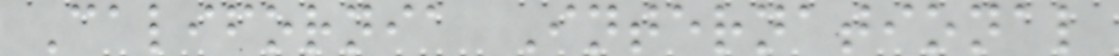California International
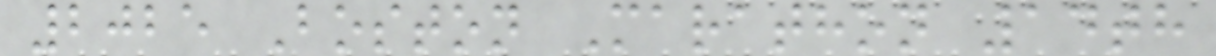2025 Boston Marathon 14th
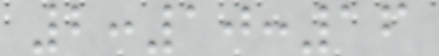2:10:16
